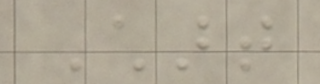Chart
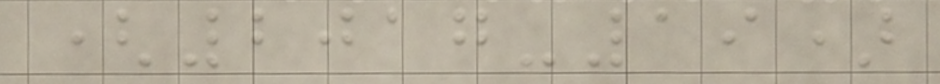(2017-19)
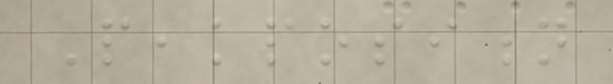Peakposition
